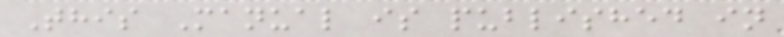This Manual is published in
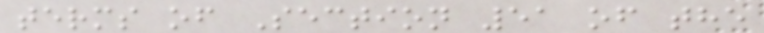terms of Section 51 of the
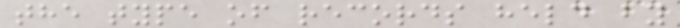the type of records held by
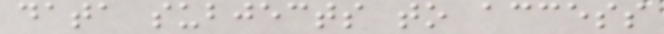data subjects to access
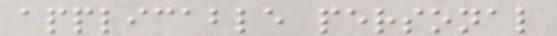applicable personal
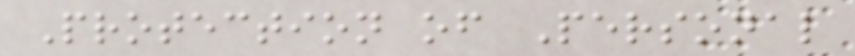Protection of Personal
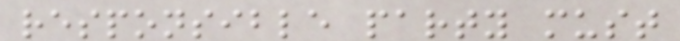responsible party must
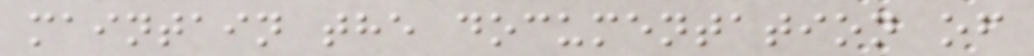maintain the documentation of
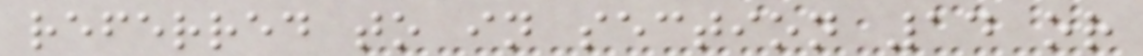referred to in section 14 or
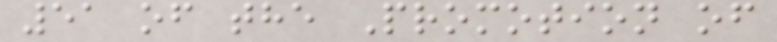51 of the Promotion of
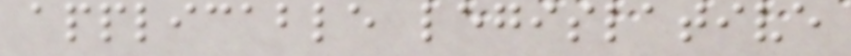applicable legislative
